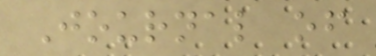Journal of
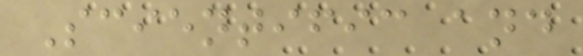Scientific and
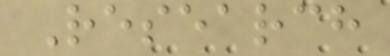Research
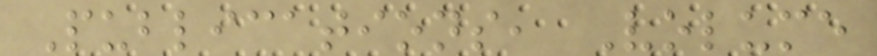Publications, Volume
